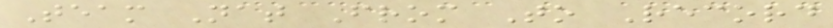Team Nat From To Record
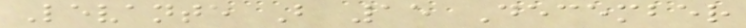Levante B 15 December
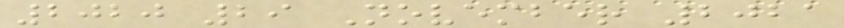2020 29 November 2021
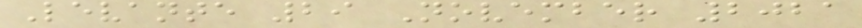Levante 29 November 2021
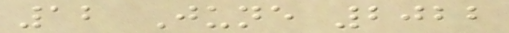12 June 2022
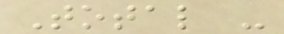Total -
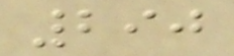290
